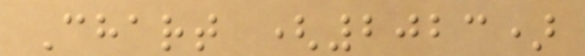Chart (2023)
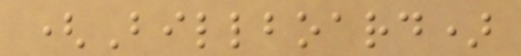(Billboard)
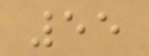55
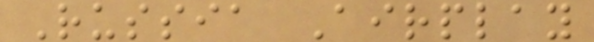Russia Airplay
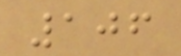106
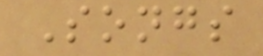Songs
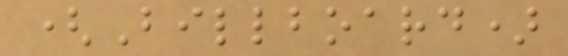(Billboard)
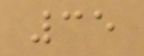35
